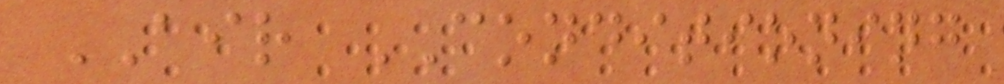AIR CONDITIONING
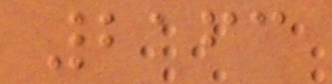2163
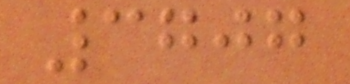3707
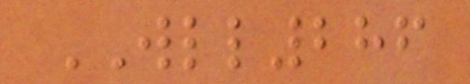WLL286
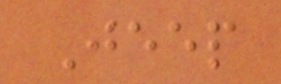Jeep
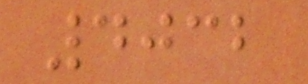4032
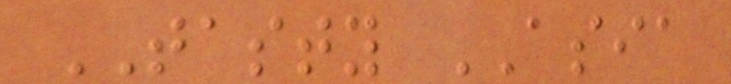TASTY ASIA
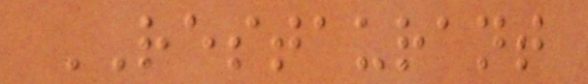RESTAURANT
